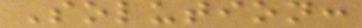Solution:
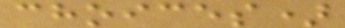choices)
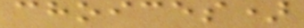choices)
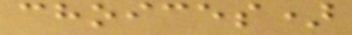choices)
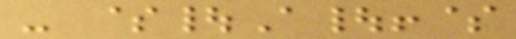- $|A|!$
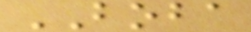BOBA
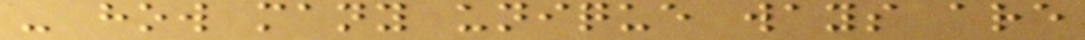- how many unique ways are
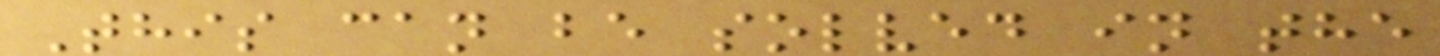This can be solved in the
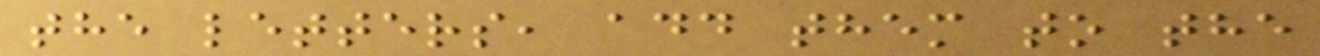the letters, add them to the
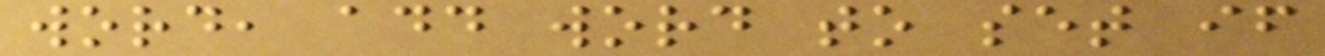word, add word to set if
